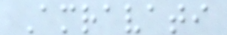Amravati
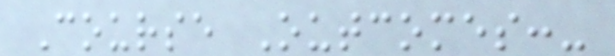Course Outcomes:-
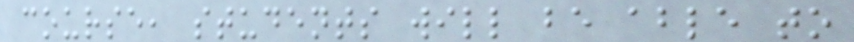course, students will be able to
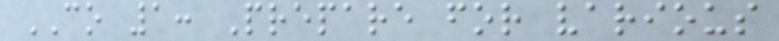CO 1: Prepare for various
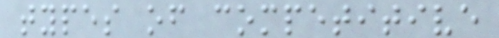types of competitive
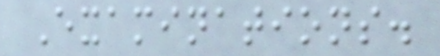Examinations.
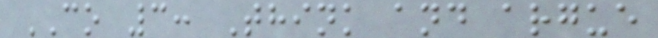CO 3: Think and argue
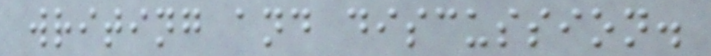writing and discussion.
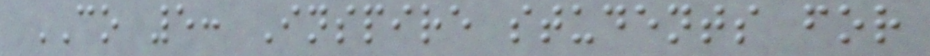CO 5: Inspire students for
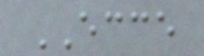ECCE
